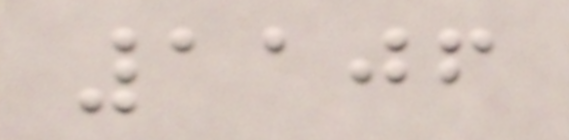1106
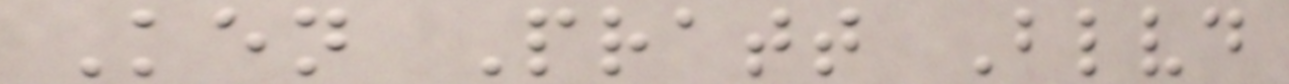Ken Pratt Blvd
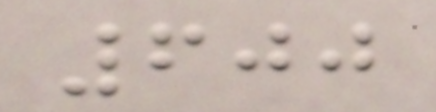600
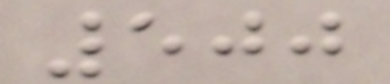500
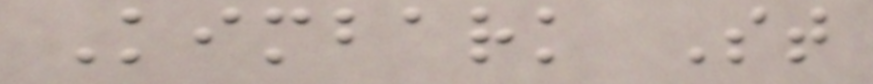Kimbark St
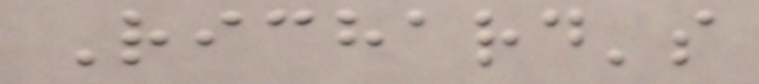Richard's
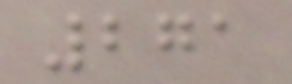271
